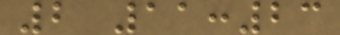2 11:23
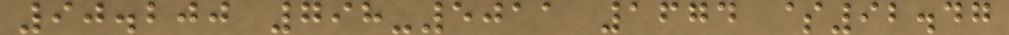90.200 798-5011 1674 $92.47
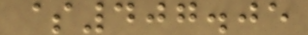$407.05
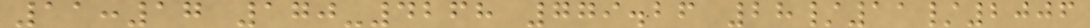11:17 170-4268 779.26 28/11/2006
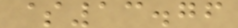$13.76
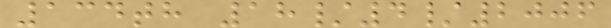134th 18/4/2006
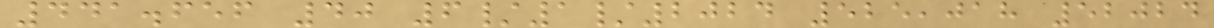441.656 40 6/1/2024 525,018 52024
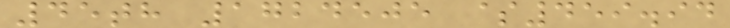45th 1724505 $459.94
